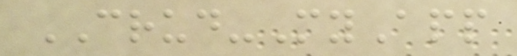CRUD-MyApp
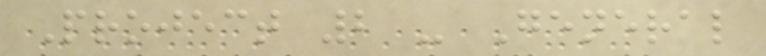Project 2 - General
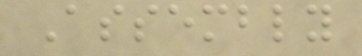Assembly
